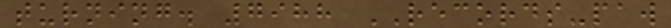turning. 7988 RECORDS-paw
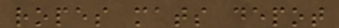ropes mats depot
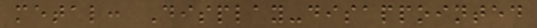metal: Display-disappointed
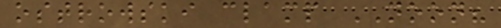ostrowski clamp NOON?
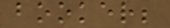booker;
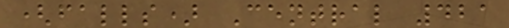(falls) Central 421
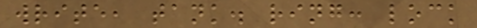write, tank. ring: lock
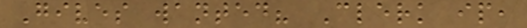Gives wanted? Clerk ip,
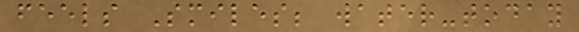feels Smiles; water-today
